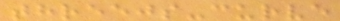threejs-curve
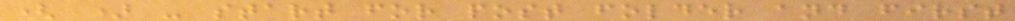( ) - start for post folder and first
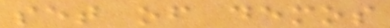set of demos
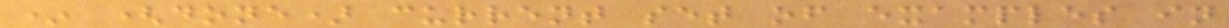* (done) current set of examples in
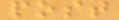post
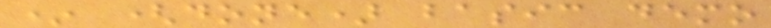* (done) basic demo
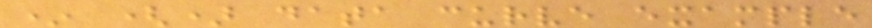* () data curve example
